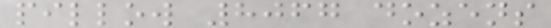pillow 8067 dozens
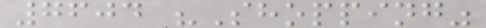7604 "Shopping"
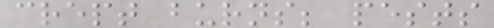crept burns; pests
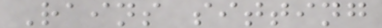Rains sitting
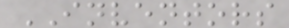INVENTORS
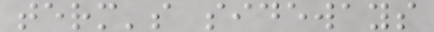term's sideways
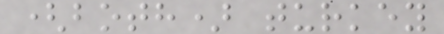(both) turkey
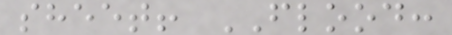sheet! FLOOD:
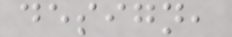design,
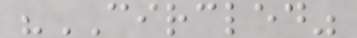"CIRCLED"
